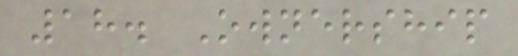18. Ownership
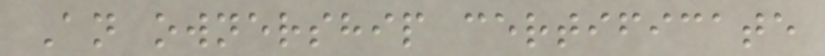An ownership certificate
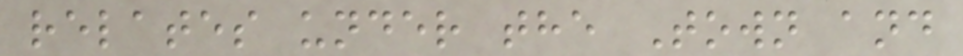relates under the Town and
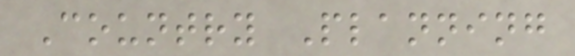Country Planning
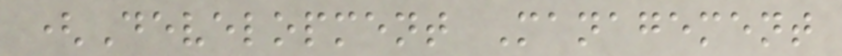(Development Management
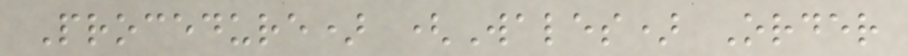Procedure) (Wales) Order
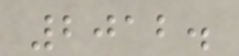2012.
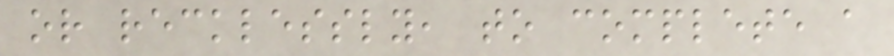or recklessly, to complete a
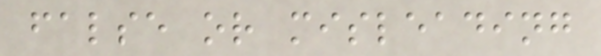false or misleading
